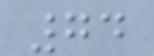74
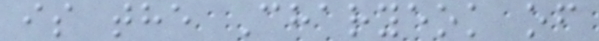is the Charyeok of
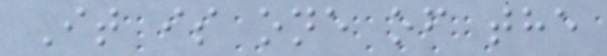It is one of the
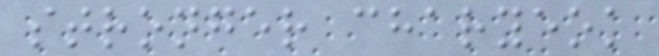stronger charyeok
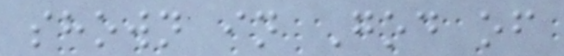shown in God of
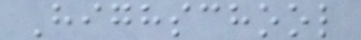Highschool
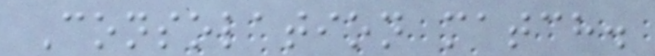Consolation match.
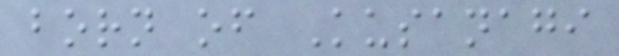born of Kusanagi
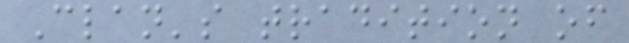Clan's tradition of
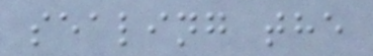sealing the
